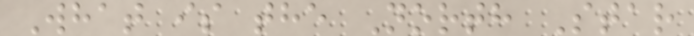What is the North Star
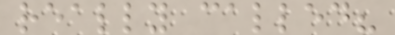really called?
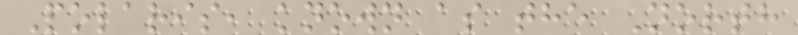Polaris, known as the North
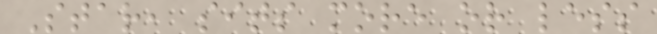Star, sits more or less
